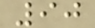90
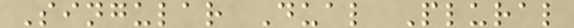Singular Dual Plural
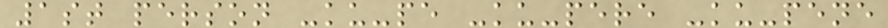1st person -ku-pe -ku-pere -ku-pene
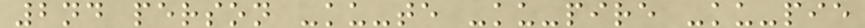2nd person -ku-te -ku-pire -ku-pie
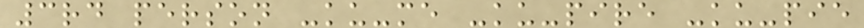3rd person -ku-me -ku-pire -ku-pie
